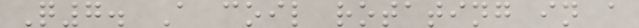Q7. A coil rotating in a
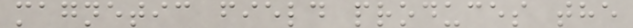magnetic field produces the
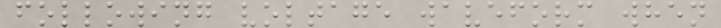following voltage waveform when
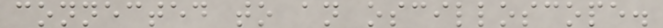connected to an oscilloscope.
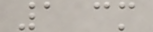1 cm
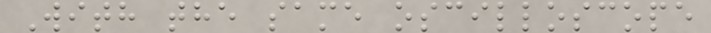With the same oscilloscope
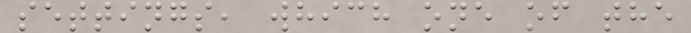settings, which one of the
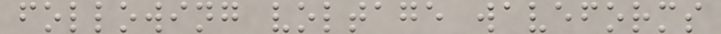following voltage waveforms
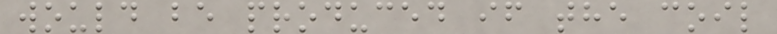would be produced if the coil
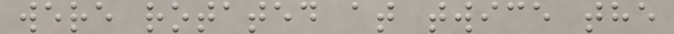were rotated at twice the
